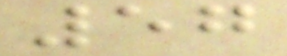57
